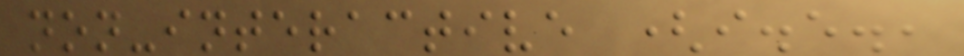non-interactive (i.e.,
